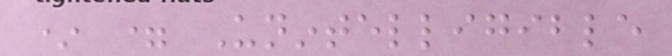* = Unintelligible
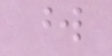word
